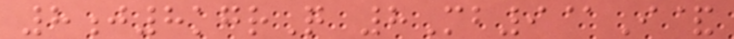8j8kgrQ 8Mb9@I&
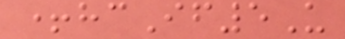+hcIf5U
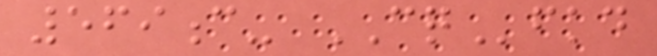569c- CQfkd
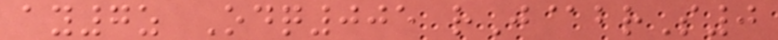ay7z Odq005 rJ@brS0
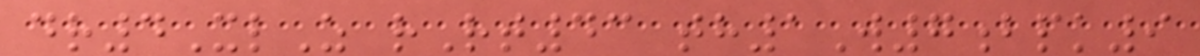dr4XlZ rRt43 th1W7bpk9
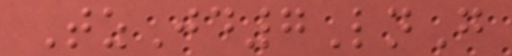TzJd7LnG
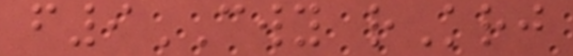f9CWY rKrj
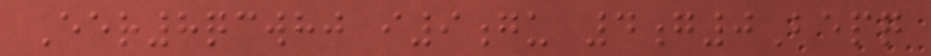Eer8qcwhj i9gu 4g0Bepq
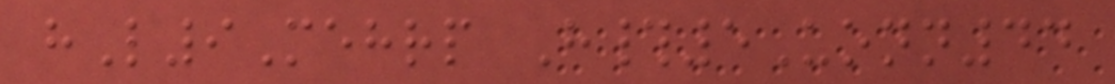hL9Mehrp H#5Uonn44
